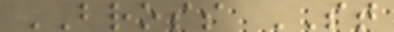BROSS ST
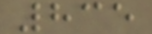835
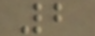2
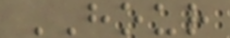HOUR
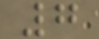7
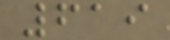619
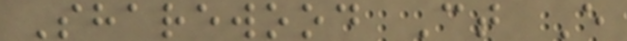Sharewood Ct E
